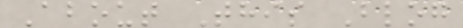About This Blog
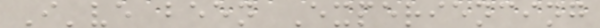I've been Experiencing
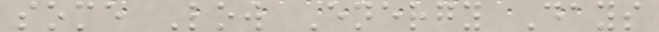some Low Energy Days
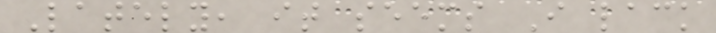Lately, it seems I lack
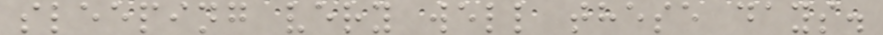sleeping very well these days.
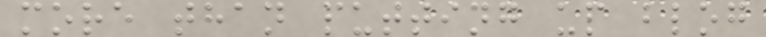more than putting up blog
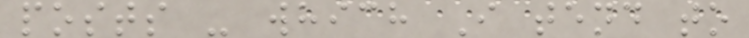posts - which I tend to
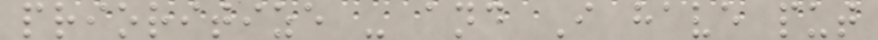prioritize - and I have put
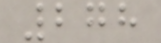278
